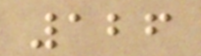126
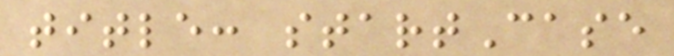title: startCase
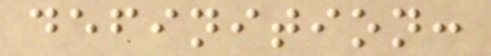definition:
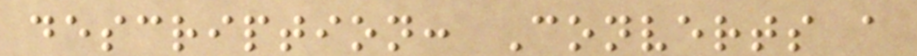description: Converts a
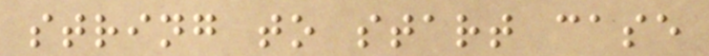string to start case
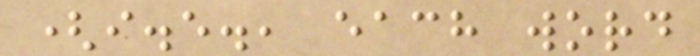(i.e., each word
